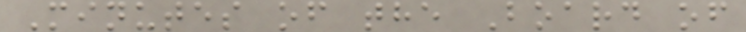Minutes of the Board of
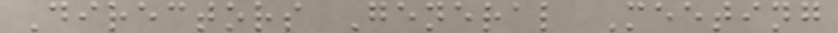Directors General Meeting
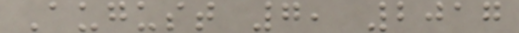August 7, 2017
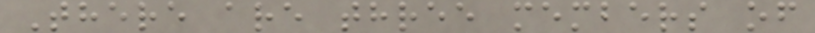There are three members of
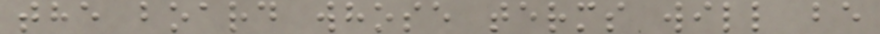the board whose terms will be
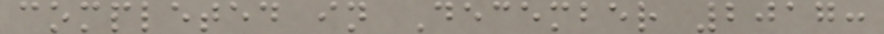completed in December 2017:
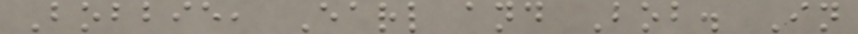Bobbie, Earl and Bob. In
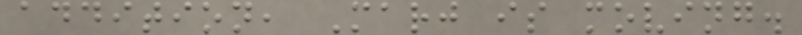addition, Marj is moving.
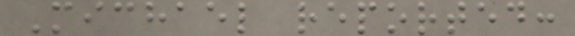Michael reported:
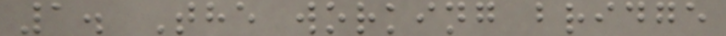1. The working bridge
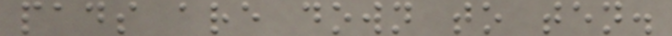pads are down to ten.
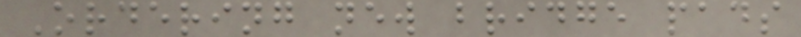Ordering new bridge pads
